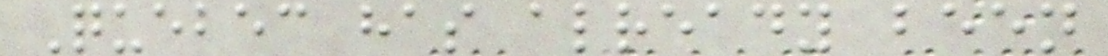Quebec has already been
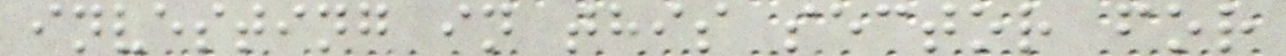investing in this sector for
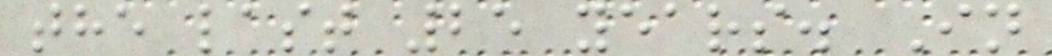the last 25 years. In
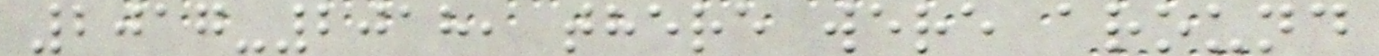2017-2018, there were around
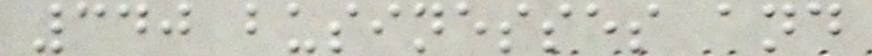340 businesses and
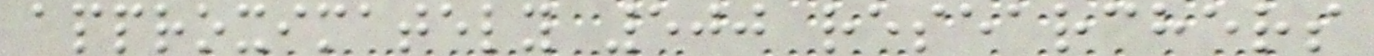approximately 500 researchers
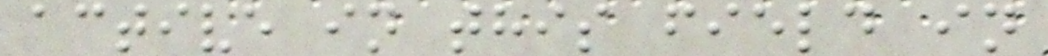active in this field in
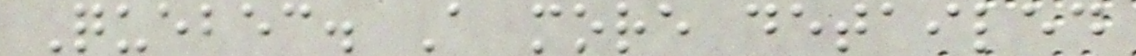Quebec. A more detailed
